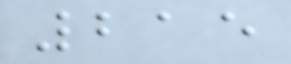215
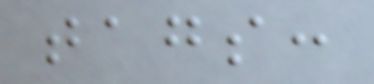tags:
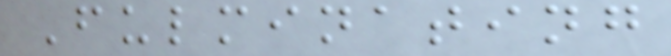Fulminating
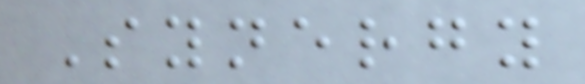Synergy
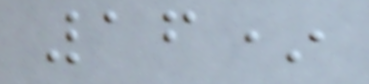16*
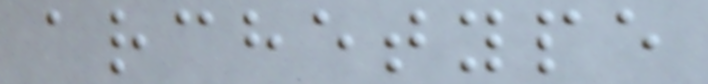archetype
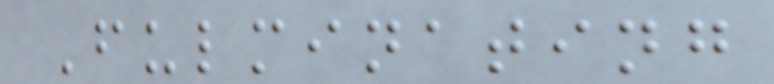Fulminating
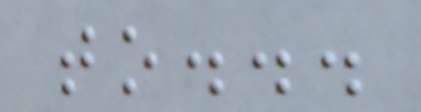to...
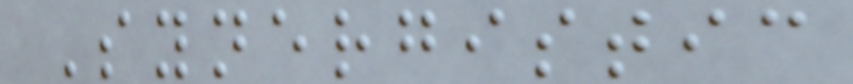Synergistic
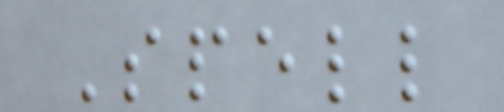Spell
